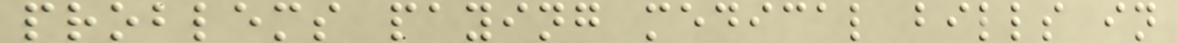problems paying medical bills in
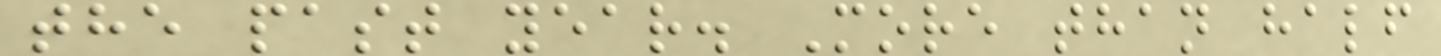the past year. More than half
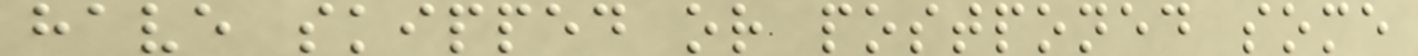have skipped or postponed some
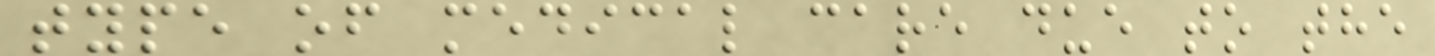type of medical care due to the
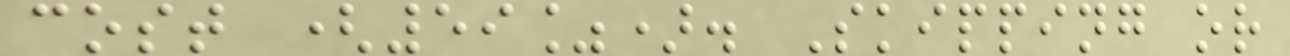cost (59%). Skipping or
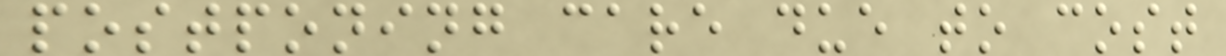postponing care due to cost
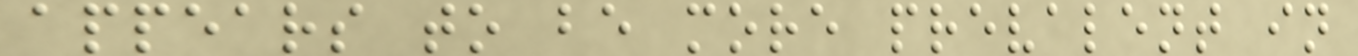appears to be more prevalent in
